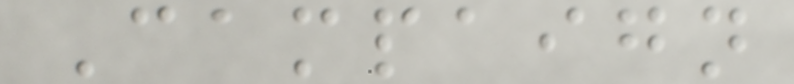Campaign
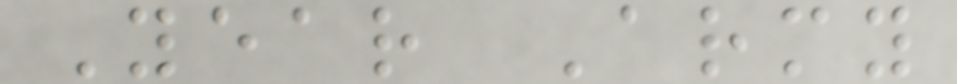Year Army
